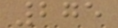275
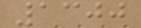1300
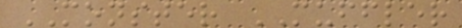MONSTER MUFFLER
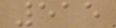515
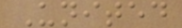United
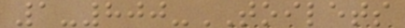1-800-TOILETS
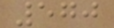570
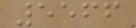5566
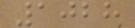1028
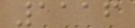1116
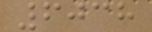6038
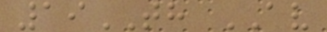19TH AV
